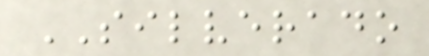SILVERADO
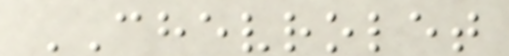CHEVROLET
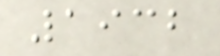1932
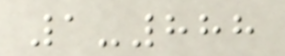1-888
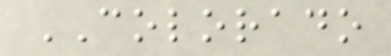COLORADO
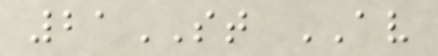21ST AV
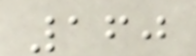160
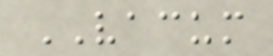VACUM
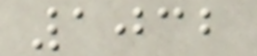1032
